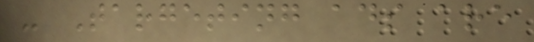- Targeting ads are
